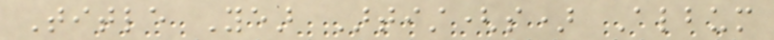Title Year Artist(s) Album
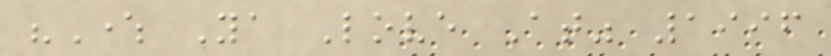"Where Ya Love At" 1996
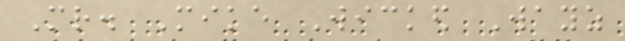Mr. Mike Wicked Wayz
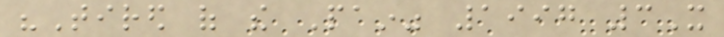"Tired of the Pain" 1997 3X
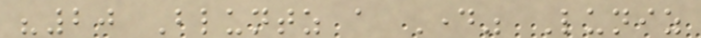"20 Bluntz a Day" Luniz
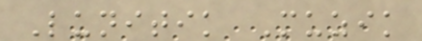Lunitik Muzik
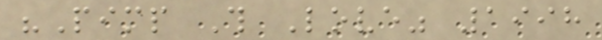"Pimp This Love" 1998
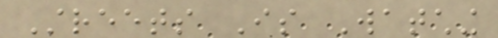Streets Is Watching
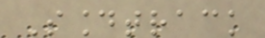Soundtrack
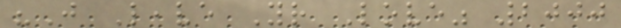"Just Leave Your Love" 2000
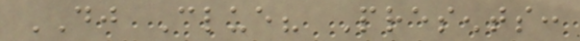DJ Clue? Presents:
